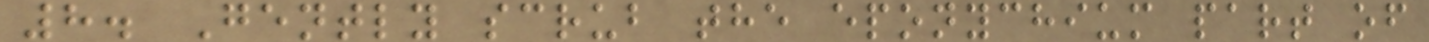8. Gently scrub the eponychium part of
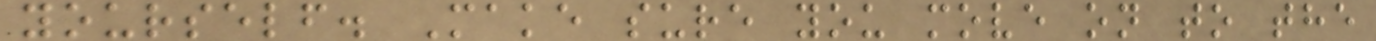yourself. Make sure you move on to the
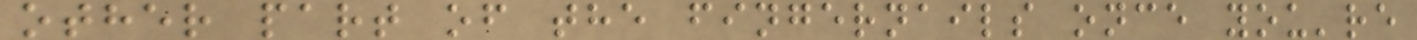other part of the fingernails once you're
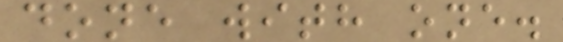done with one.
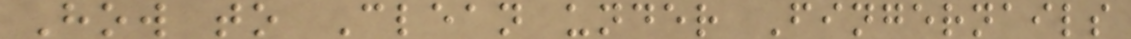How to Clean under Fingernails
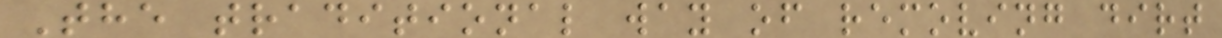The traditional way of removing dirt
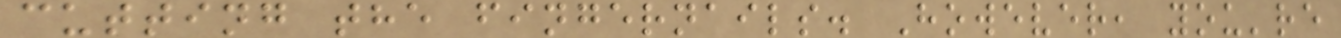cutting the fingernails. However, you're
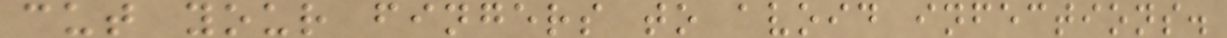cut your fingers to avoid infections.
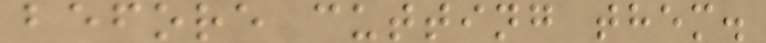before cutting them.
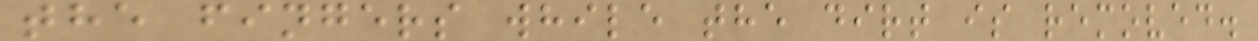the fingers while the dirt is removed.
